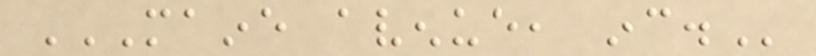MAINE AVENUE, INC.
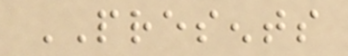PRESENTS
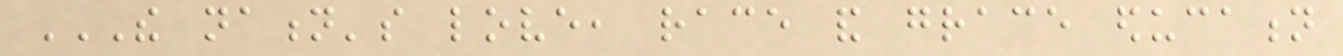THE NATION'S LOVE, RACE AND GRACE EDUCATION
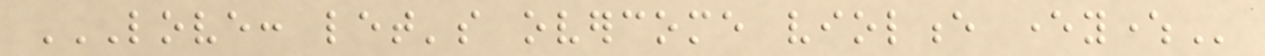LOVE: LET'S OVERCOME VIOLENCE EVERYWHERE
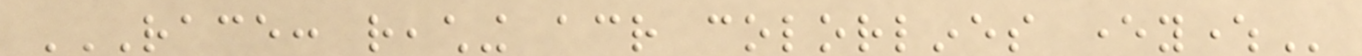RACE: REACHING ACROSS COLORLINES EVERYWHERE
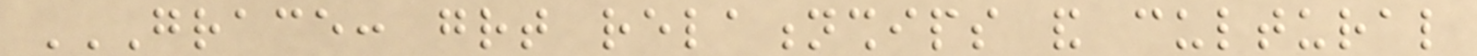GRACE: GREAT RELATIONSHIPS AND CULTURAL
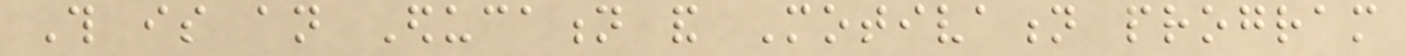This is an Education and Motivation program
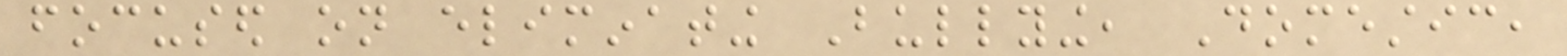focused on eliminating Bullying, Domestic,
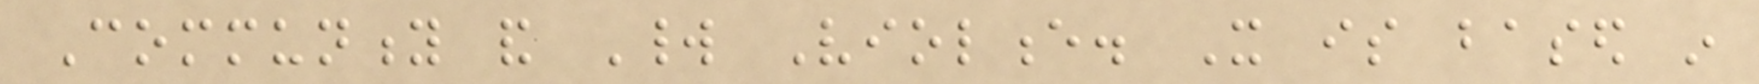Community and World Violence. It is based in
